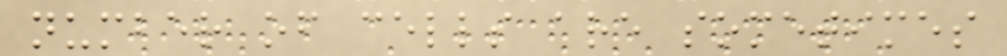number of cells are sometimes
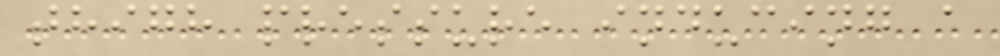thigh pressure inducing a
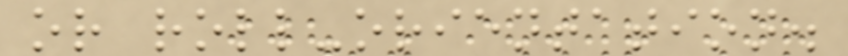or roll-orientation.
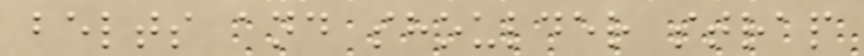belts and shoulder strap
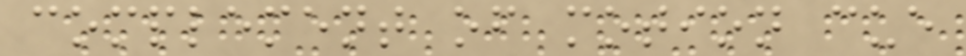complement of motion cue
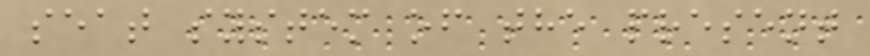seat system of the present
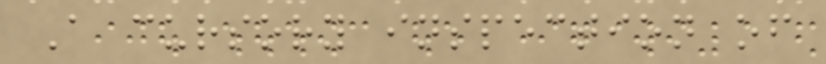A cursory inspection of
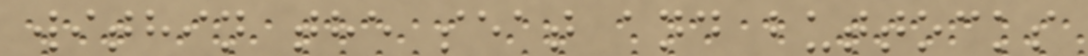within the seat and buttocks
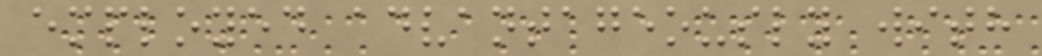employed advantageously with
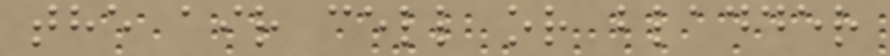the air cell or bladder
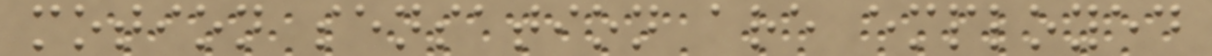motion sensation are employed
